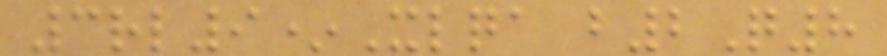3rl9*Xlqa b2Q8
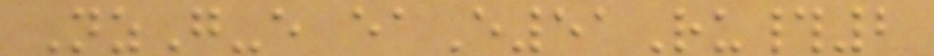NzG-e eaE51Ru#2
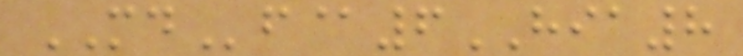MDf@6HIA8
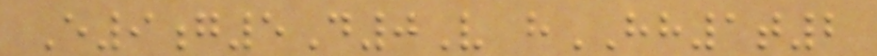E9g5D0V hHH1t2
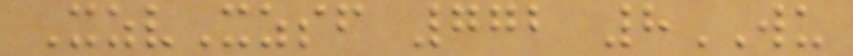XzvXzsf 772 8WU
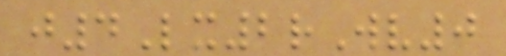j4Lx2rWv0
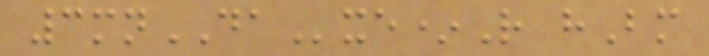3mnDAxe*R hBm
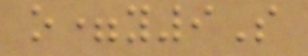o=y9S
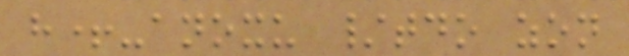h+-anoxu /tdo zon
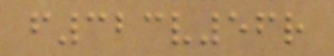f323v56r
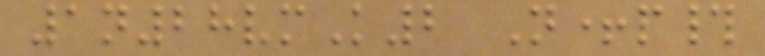1n28vmK2 N+p#
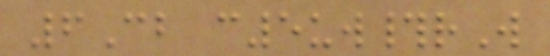6Cb c5uw#rW
